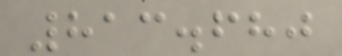813.680
